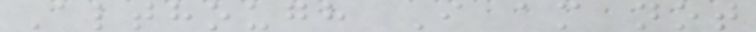Although I am not
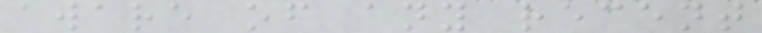aware of any recent
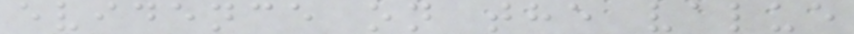evidence on the value
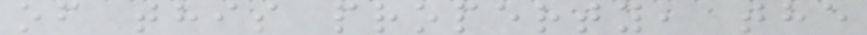of this property, the
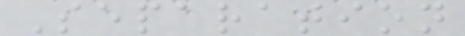Separation
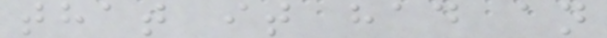that it had an
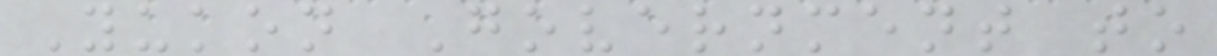Yukon Government to
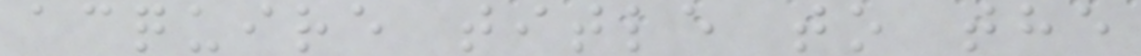acquire title to the
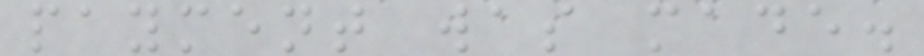payment was made.
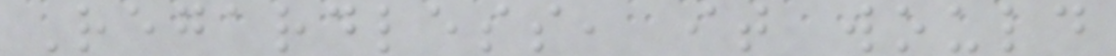Regardless, it would
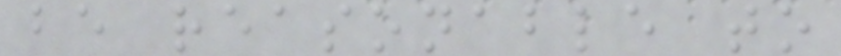be reasonable to
